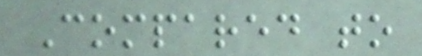Compared to
